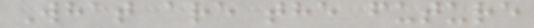What are the future
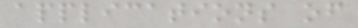applications of
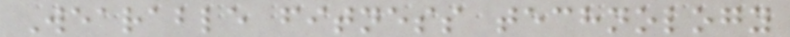Wearable fitness technology
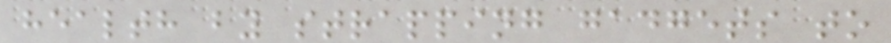health by strapping gadgets to
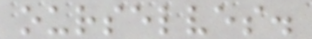ourselves.
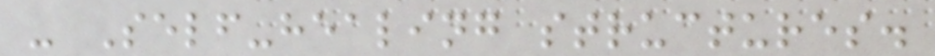- Self-healing structures.
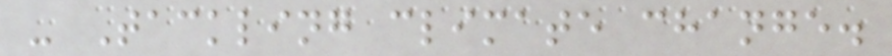- Tackling climate change.
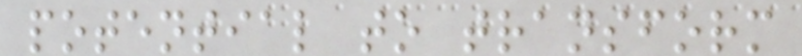potential to transform
